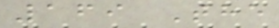169 The
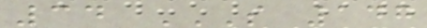34 S 147
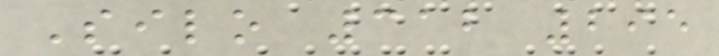Silo 312 295
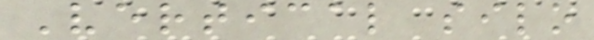Vertical silo
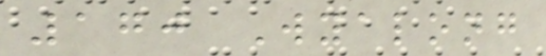170 Wyalong
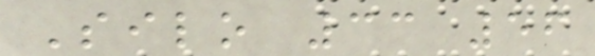Silo 33 56
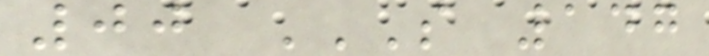00 S 147
